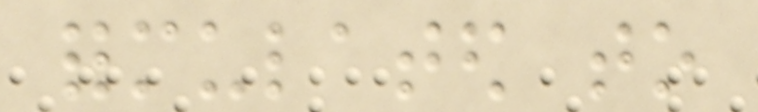formulated to
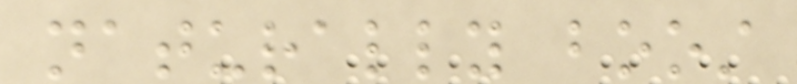naturally boost
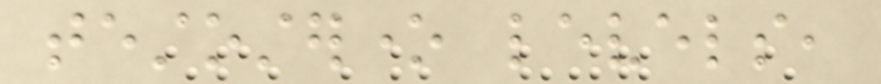testosterone levels,
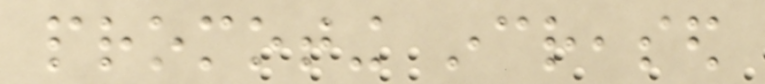promoting increased
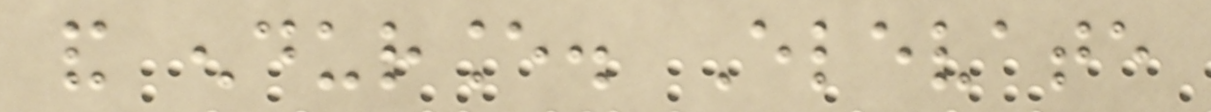and endurance. Elevate
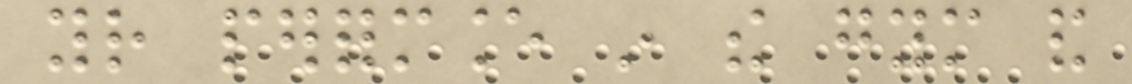your performance in the gym and
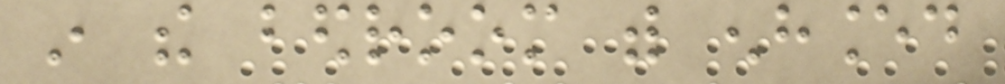in the bedroom with enhanced
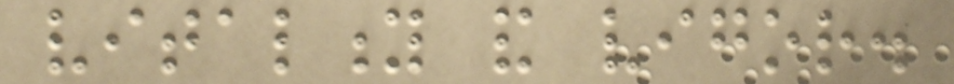vitality and vigor.
